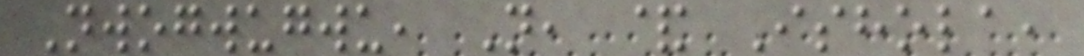Nwogwugwu, N, & Ishola,
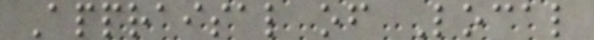Appraisal of Local
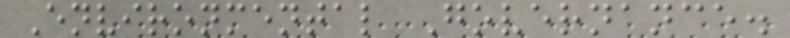Environmental Governance.
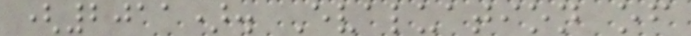(2011). Evaluation of
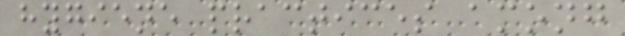hygiene practices among
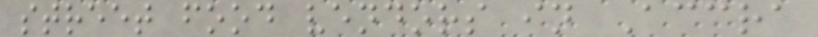street food vendors in Accra
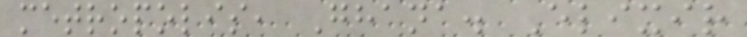metropolis, Ghana. Elixir
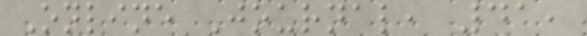Online Journal, 41,
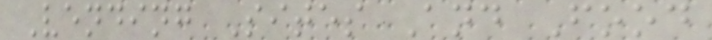Vending Sites And Food
